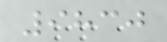9830
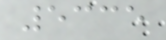5335
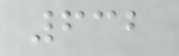632
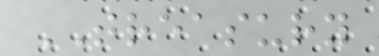TREASURY
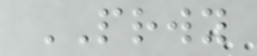PRWY
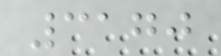3170
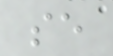se
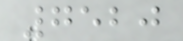7520
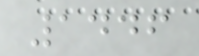1446
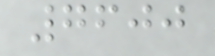7600
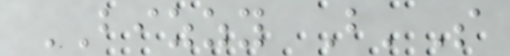BIZZY B'S
